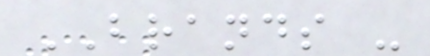BRANDS -
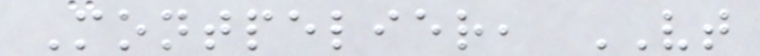Montpelier, VT
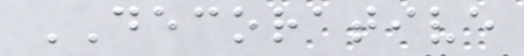DECORATIVE
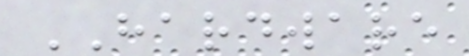HARDWARE
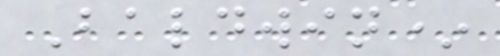Baldwin*
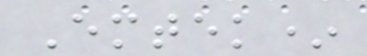Emtek*
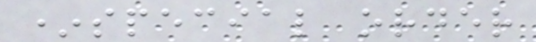*special order
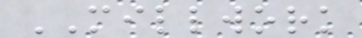MILLWORK
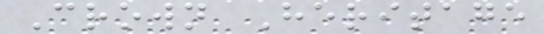Crown Heritage
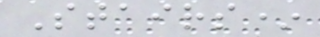Stairs*
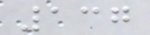137
